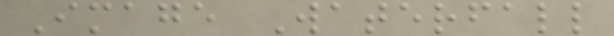Image Waterfall
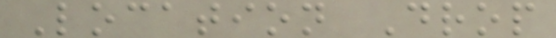Location Drop
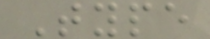Type
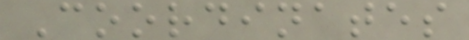Coordinates
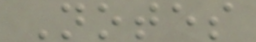Notes
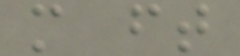m ft
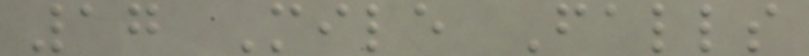17 Mile Falls
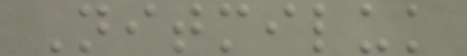Nitmiluk
